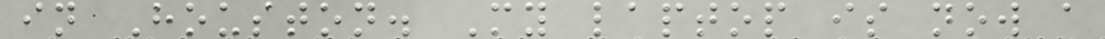in Houston. My laptop is now a
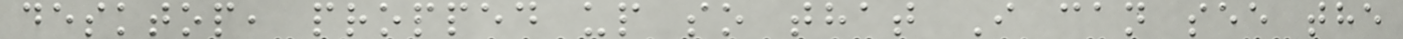desktop, propped up so that I can see the
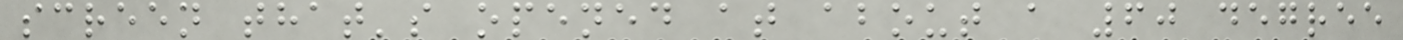screen that's opened at about a 60 degree
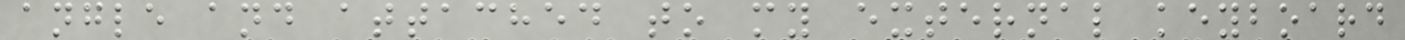angle and attached to my external keyboard
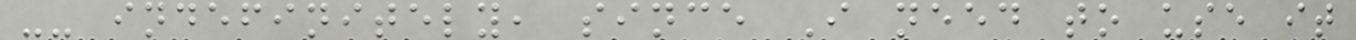-- indefinitely, since I need to use it
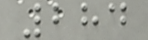284
